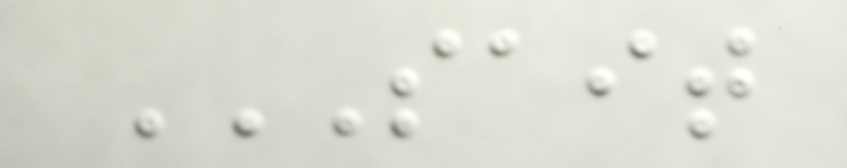SAIT
